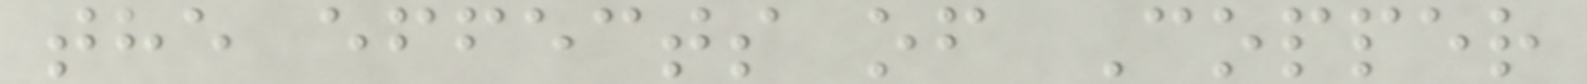the effects of Copper
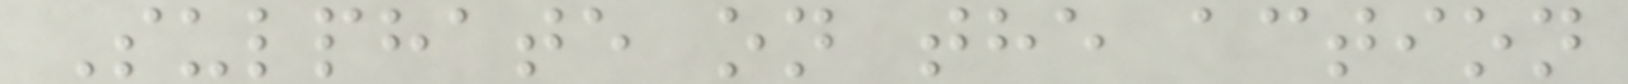Sulphate on the action
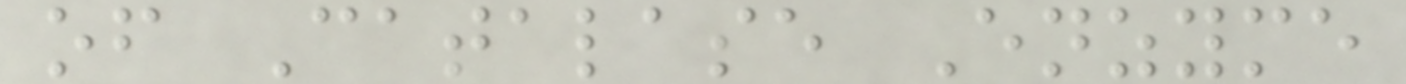of Catalase Enzyme
